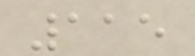115
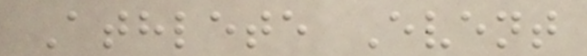Athlete Event
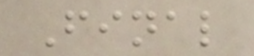Final
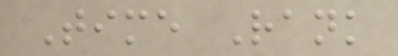Time Rank
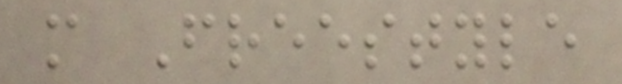m Freestyle
